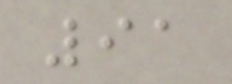91
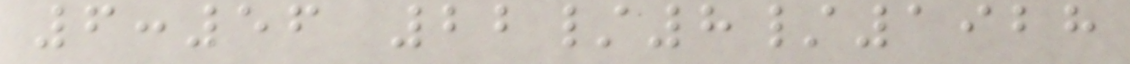6:56 22/8/1928
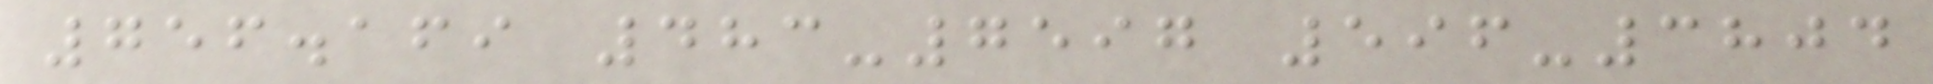756.169 483-7597 596-3804
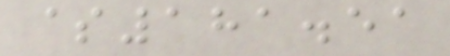$181.51
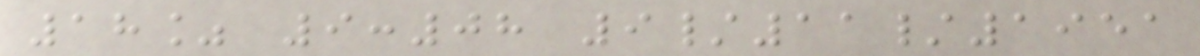18% 9:08 9/11/1951
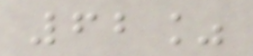62%
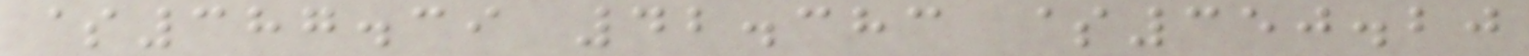$387.39 42.383 $350.20
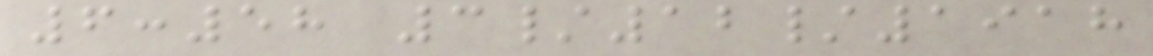6:58 3/12/1918
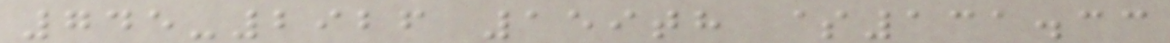745-2926 159th $131.33
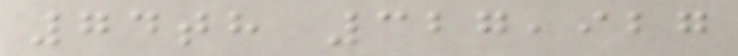74th 327,927
